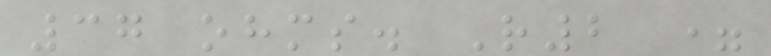37 ohms. R2 =
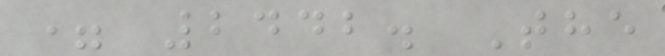= 2442. The
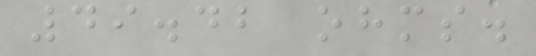49.42 ohms.
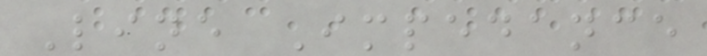Line Impedance
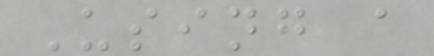Using a
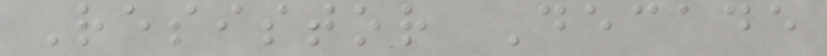Resistor Decade
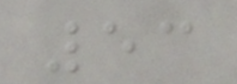53
